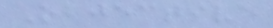Objective
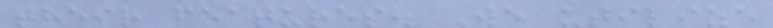their features. We utilize
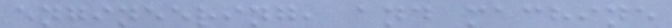engineering, and machine
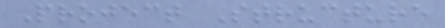Project Structure
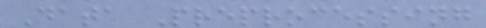Data Preprocessing
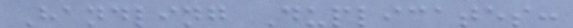Handling Duplicates:
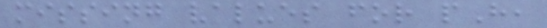missing values for pH,
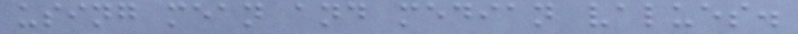using mean and median values.
